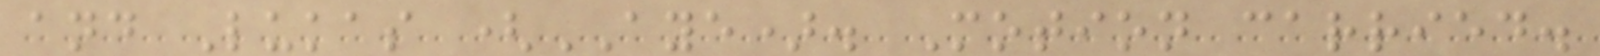and Lukas (AYE). Motion carried.
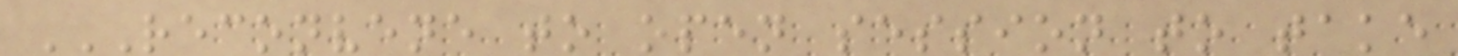RECONVENE TO OPEN SESSION TO TAKE
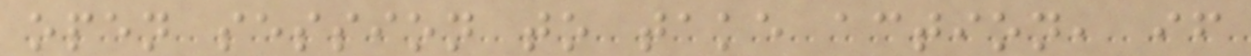open session to take action, if
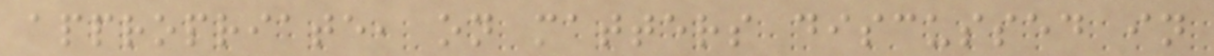appropriate, on matters discussed in
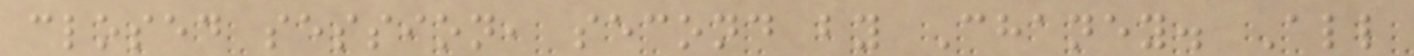closed session, second by Chaney. All
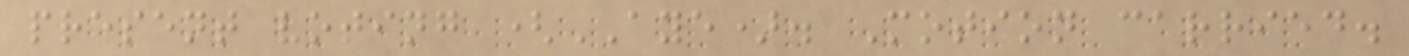present voting (AYE). Motion carried.
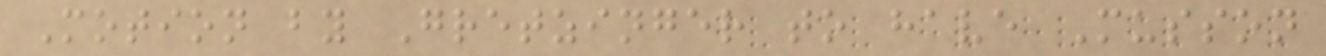Motion by Gretzinger to have Musson
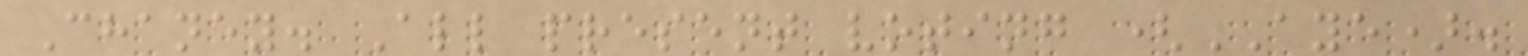Chaney. All present voting (AYE).
